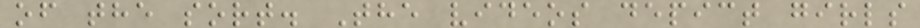of the sort. The videos depict girls
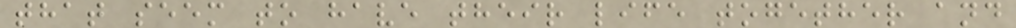that seem to have their life together and
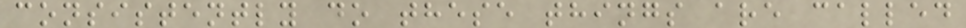consistently do these things are called
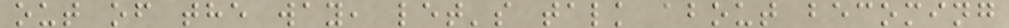out of the way, let's talk about becoming
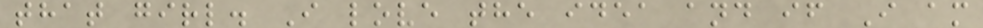that girl. I love the idea and if I am
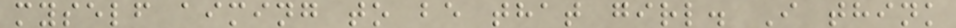myself aiming to be that girl. I think
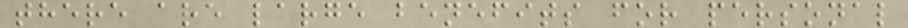there are large benefits for personal
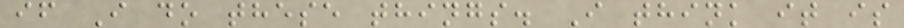if I do these things. I think it is
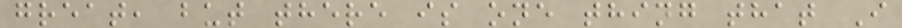great, but there is one thing that I
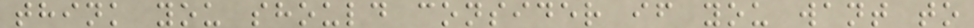think you should consider if you want to
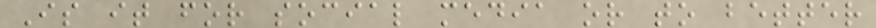Is it for social media or to better
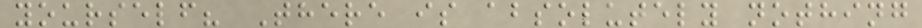yourself? There is absolutely nothing
